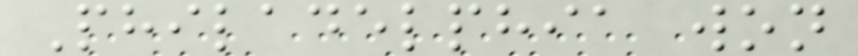Philadelphia won
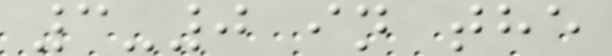3-0 in the
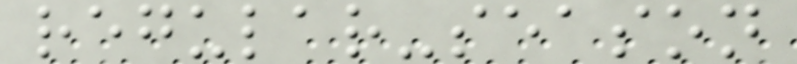regular-season
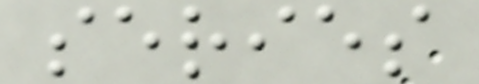series
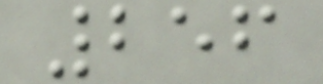256
